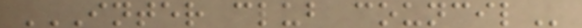INTER CLUB COUNCIL
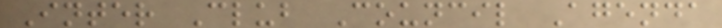Inter Club Council Agenda
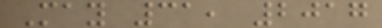May 31, 2017
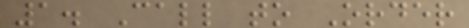1. Call to Order
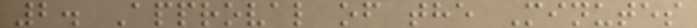2. Approval of the Minutes
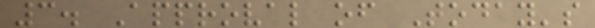3. Approval of Today's
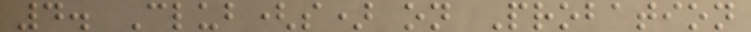4. Club(s) on Probation
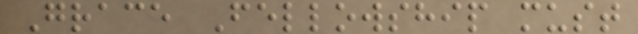Grace Fellowship must
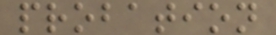probation
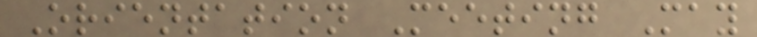Orientation Meeting May
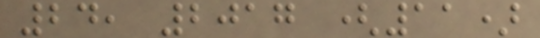24, 2017 (11)
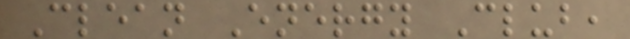Clean Energy Club,
